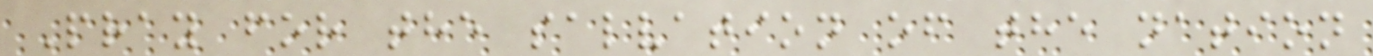Pray for the salvation of the nation
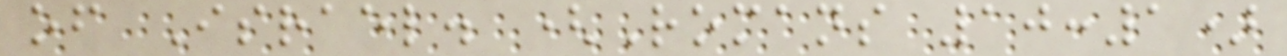of Israel. (Romans 10:1)
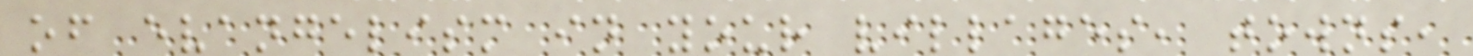of evangelism in your villages, towns,
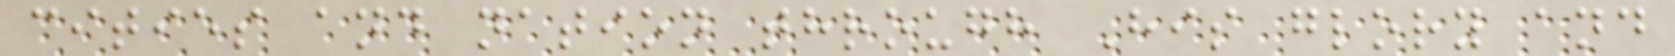cities and nation through His glory and
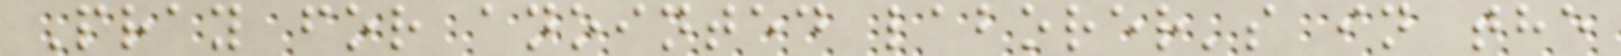Pray for anointed laborer's in the
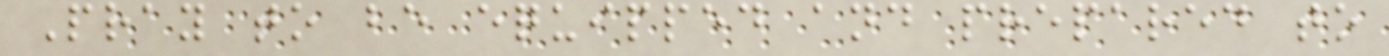Pray to be equipped and prepared to
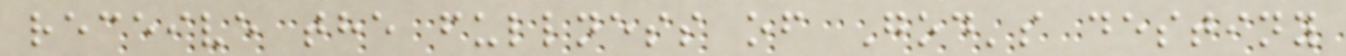receive the fullness of God's destiny
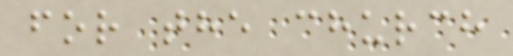for the church
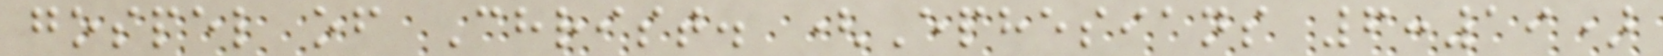gospel of Christ. (Ephesians 6:19)
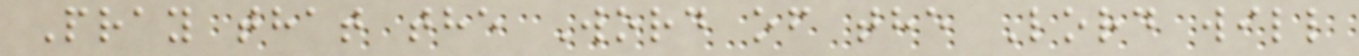Pray that the Word of the Lord will
